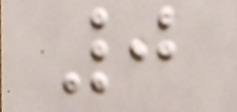0
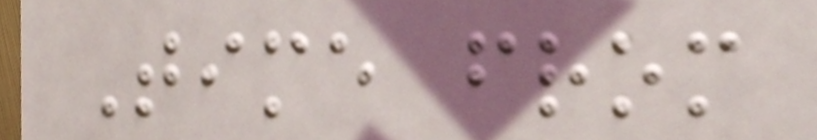Time from
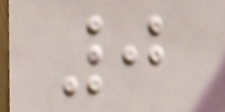0
